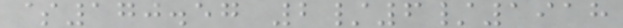$170.57 2/6/1918
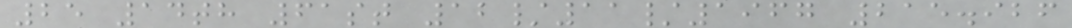25 14th 61st 12/11/1967 215.926
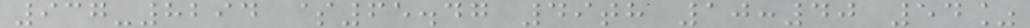937-8294 $65.47 49th 10:40 54%
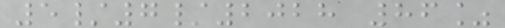5/7/2028 86%
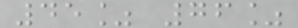45% 76%
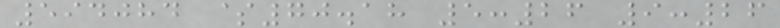594084 $70.18 5:26 9:26
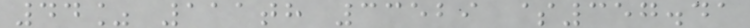44% 111th 33529 $357.41
